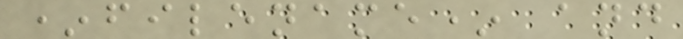*filename* and
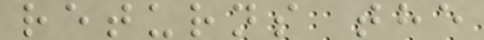returns the
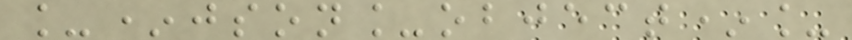_*json_object*_
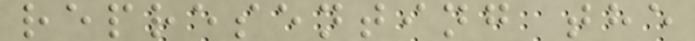representing the
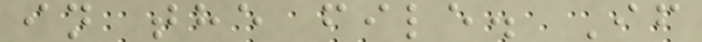in the file. If
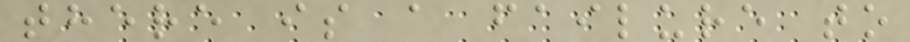there is a failure to
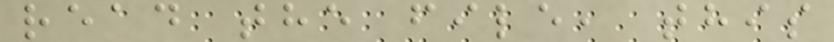read the file, this
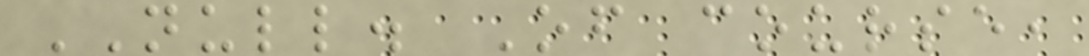NULL. Of course,
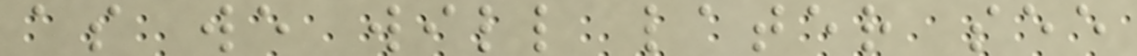as we will later see
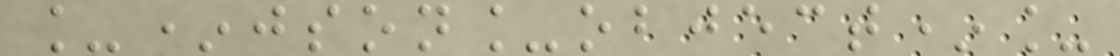_*json_object*_
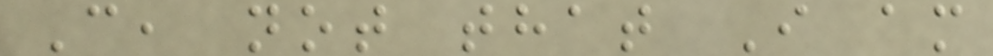C, not that I am
